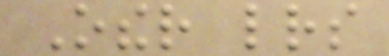Other letters
